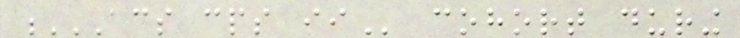ACS CPS II cohort during
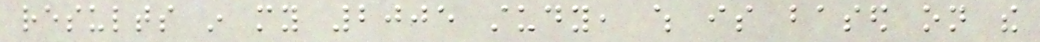results in my 2005 study, which is based on the
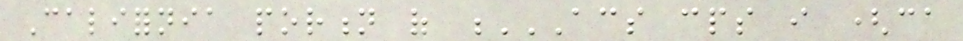California portion of ACS CPS I (CA
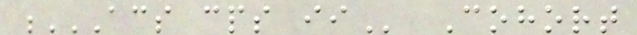ACS CPS II Cohort
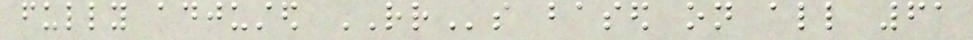fully adjusted RRs based on all 61
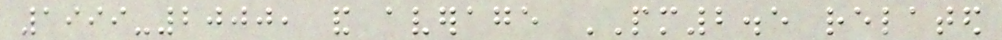1999-2000, and average PM2.5 related
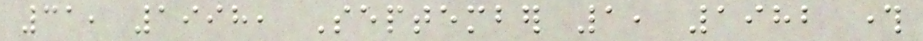31, 1998, September 1, 1982 through
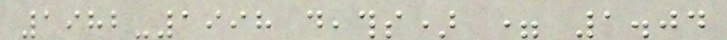1982-1998 deaths) = 1.04
